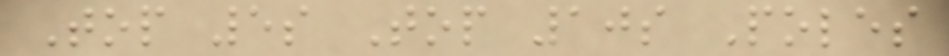Top 5s Top 10s Poles
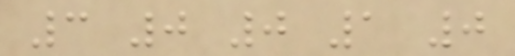3 0 0 1 0
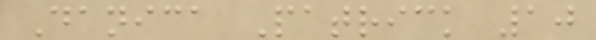Danica Patrick 10
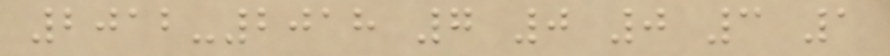2012-2018 7 0 0 3 1
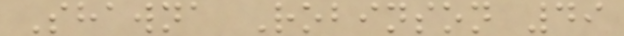Shawna Robinson 49
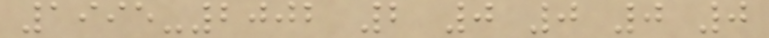1995-2002 2 0 0 0 0
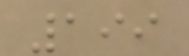199
